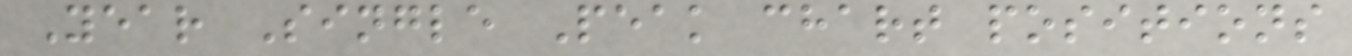Year Single Peak chart positions
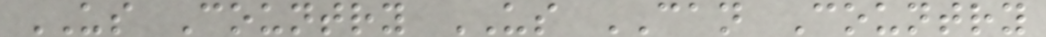US Country US CAN Country
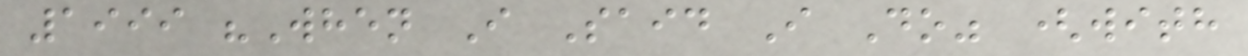1999 "When I Said I Do" (with
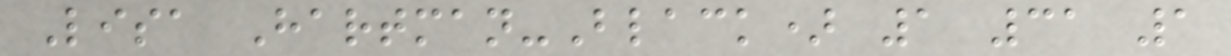Lisa Hartman-Black) 1 31 1
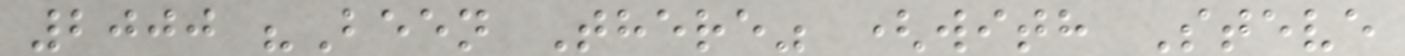2000 "Been There" (with Steve
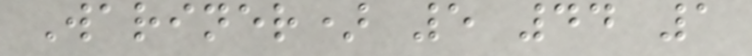Wariner) 5 44 1
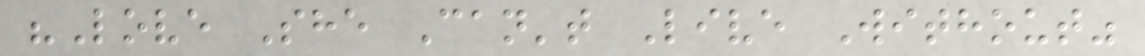"Love She Can't Live Without"
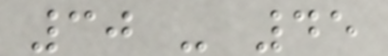30 - 45
